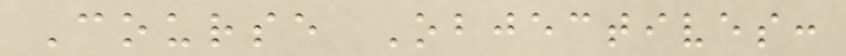Course Objectives:
